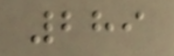289
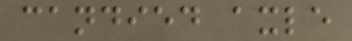candied axle
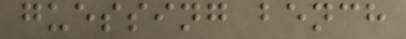guessing bench
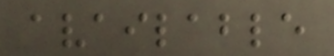available
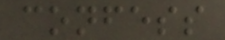confess
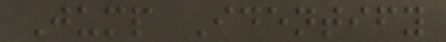Jump Identify
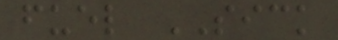fuel SICK
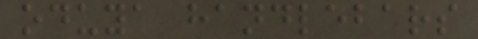oduya handlebars
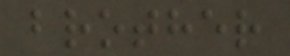brother
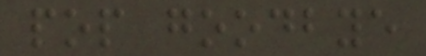pop goodbye
